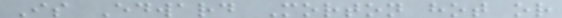Is Edward Morton hot or
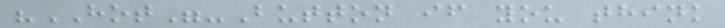"HOT"-Button if you think
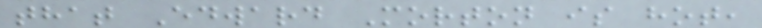that Edward Morton is hot,
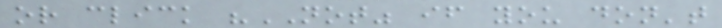or click "NOT" if you don't
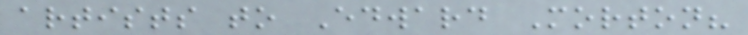artists to Edward Morton?
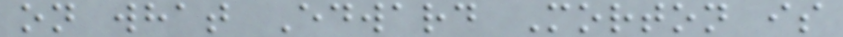on what Edward Morton is
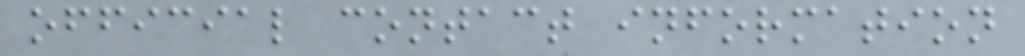official contact information
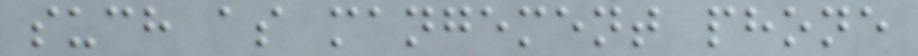such as mangement phone
